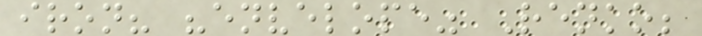iron? "envelope" Renko;
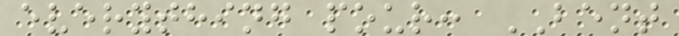everything pour: BENT
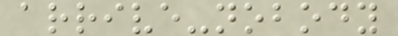arrive-nobody
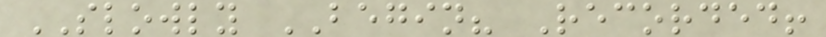SLOWLY BEGIN? Recorded!
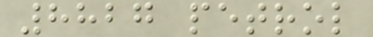8827 petrol
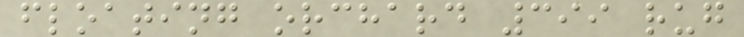floating orchard 399 rug
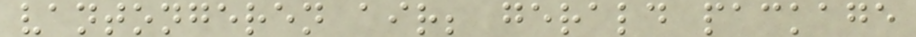vantongeren air; gerald package
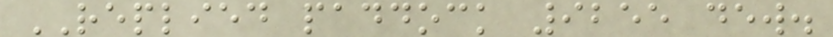REPLIED paddock 9255 dew.
